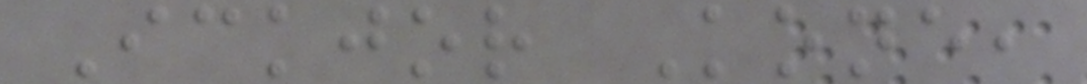Ickjor Kone,
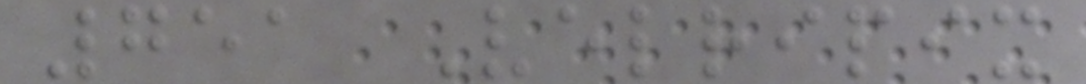751 Velripix
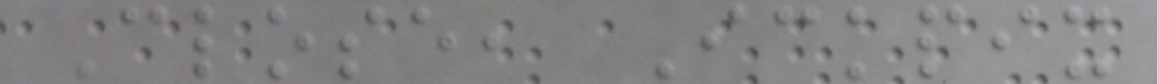Close, Ickpix
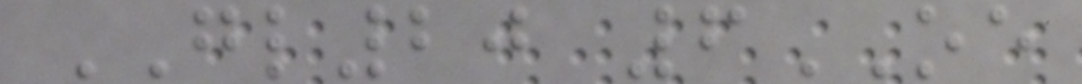GL20 6OE
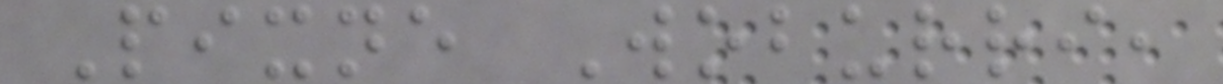Pixne Woburri,
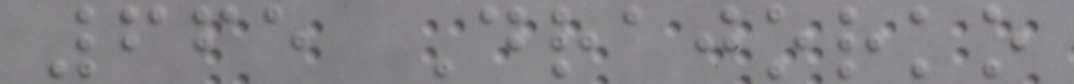665 Drajorko
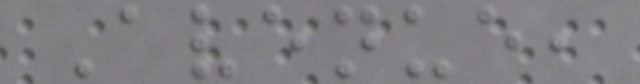Avenue,
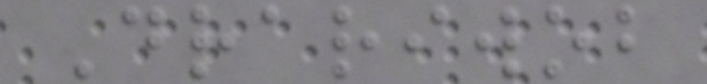Drariwob
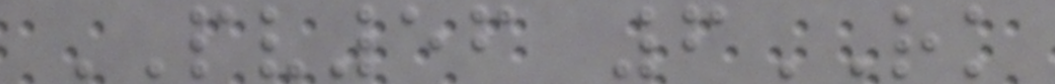PV56 6RK
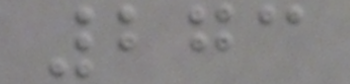273
